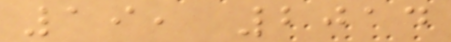19, 2014
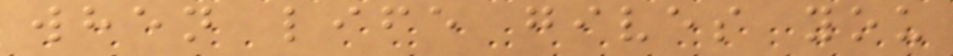when life gives you
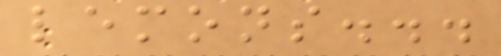lemons...
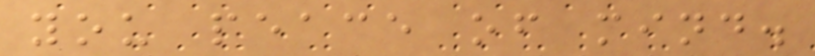you peace of mind.
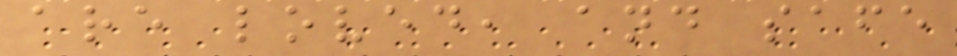are loved, and safe
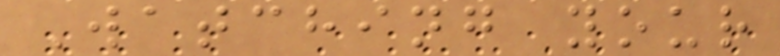Watching your
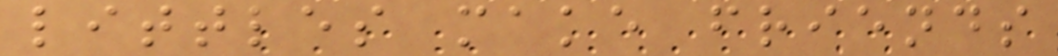littles make friends
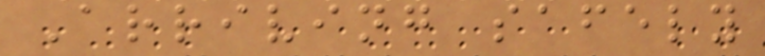Arriving safely
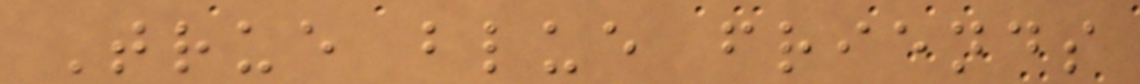True blue friends
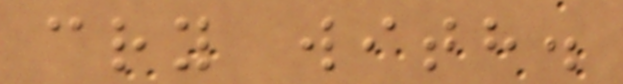cry with.
